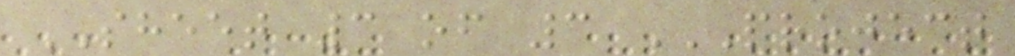SHEET 3 of 3 PROJECT
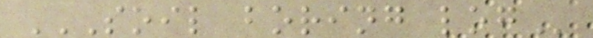SOIL BORING LOG
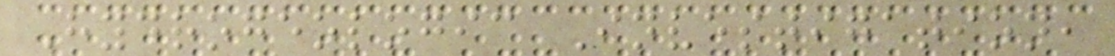Hydrogeologic Investigation,
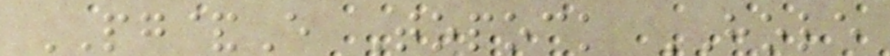PG&E Topock HOLE
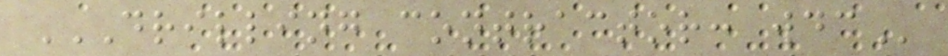DRILLING CONTRACTOR: WDC
